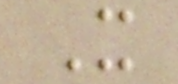It
